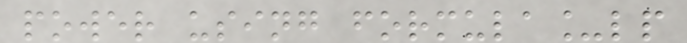power using formula_lp
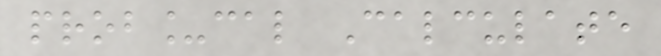prob_cal Calculate
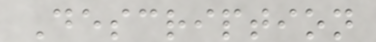Description
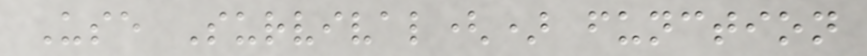Use Survival() function
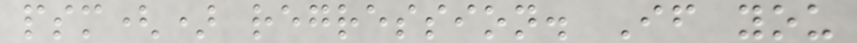psm() regression. If you
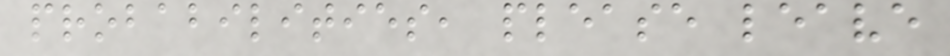probabilities, please leave
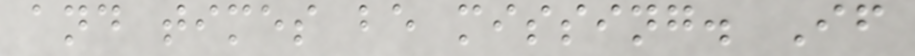and times be missing. If
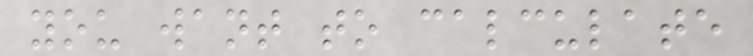you want to calculate
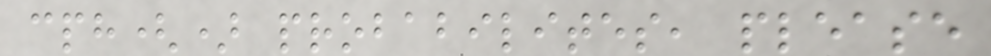cph() probabilites, please
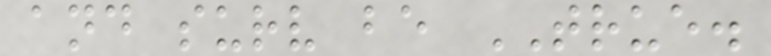and surv be TRUE.
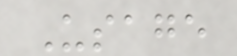Usage
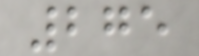275
